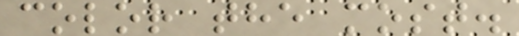color the most.
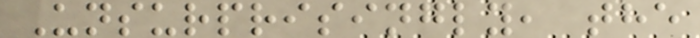Unsurprisingly, the
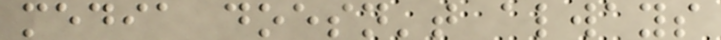media doesn't always
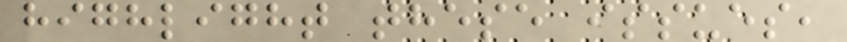highlight these issues,
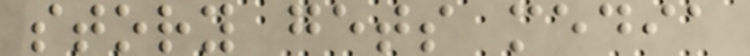story gets media
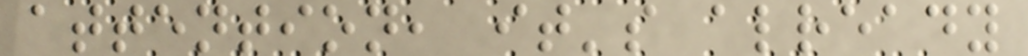attention, it's already
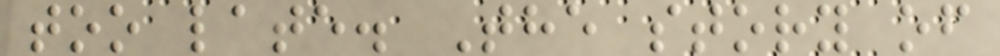too late. The story of
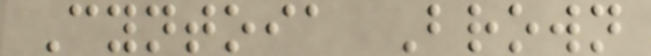Cyntoia Brown
